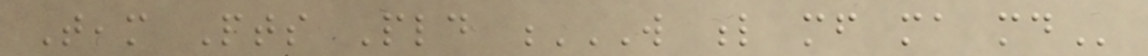Team Pts Pld W L MF MA MD
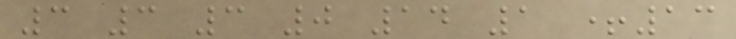3 3 3 0 14 1 +13
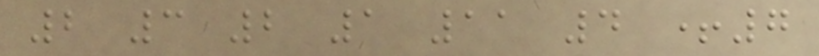2 3 2 1 11 4 +7
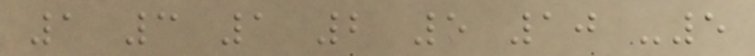1 3 1 2 5 10 -5
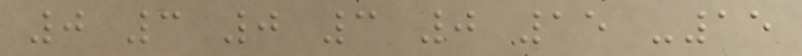0 3 0 3 0 15 -15
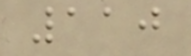110
